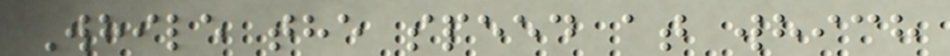While the speed at which
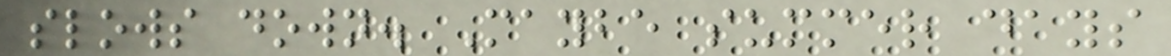slows down. Maybe summer days
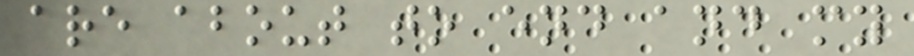are about to end and my
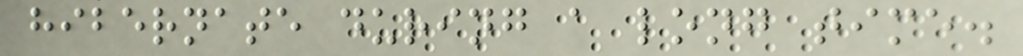hibernate during a long time.
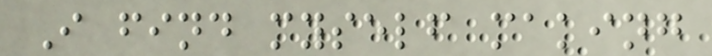I find myself making
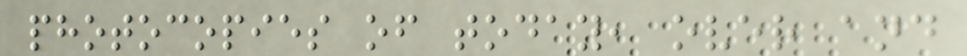photocopies of today, over and
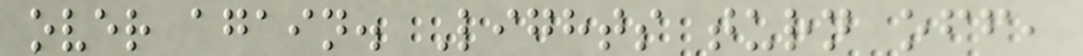over again. Lights turn off,
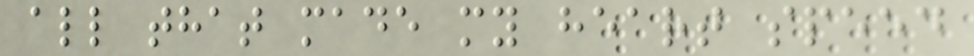all that made my heart speed
